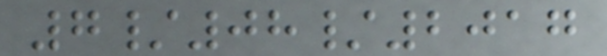7/08/2017
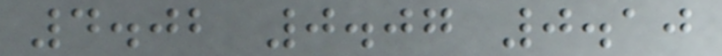4.02 0.07 0.10
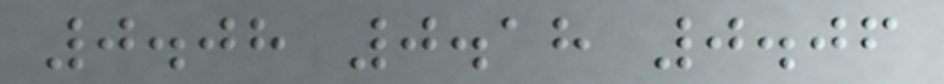0.08 0.18 0.06
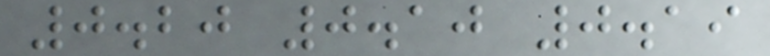0.20 0.10 0.19
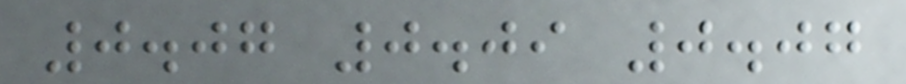0.07 0.09 0.07
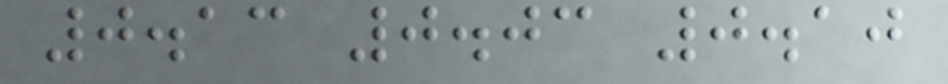0.13 0.03 0.10
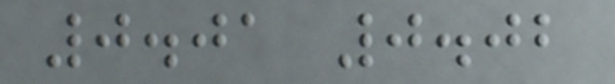0.01 0.02
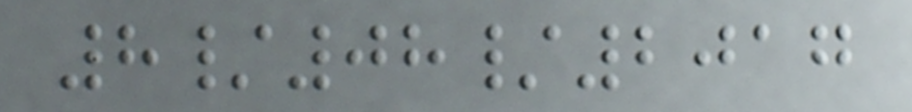8/08/2017
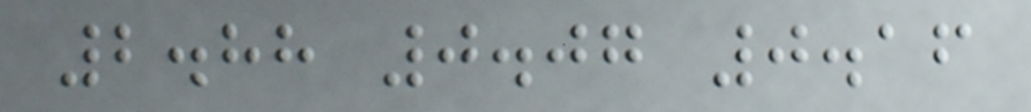2.88 0.07 0.16
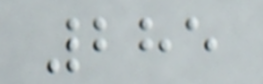285
